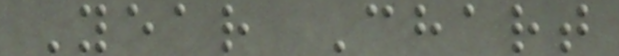Year Chart
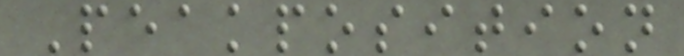Peakposition
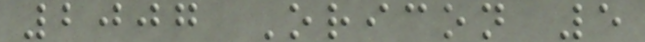2007 Oricon 5
